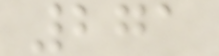271
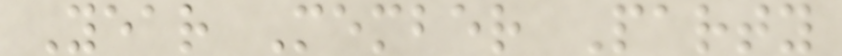Year Member Party
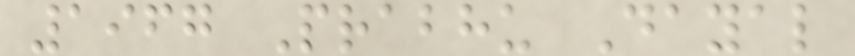1967 Prabhu Dayal
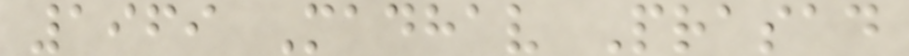1969 Madhav Prasad
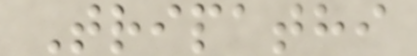Tripathi
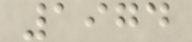1974
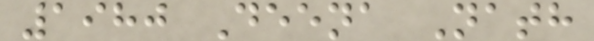1980 Deena Nath
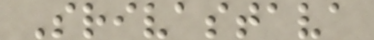Srivastava
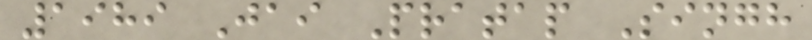1989 Jai Pratap Singh
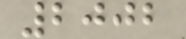2002
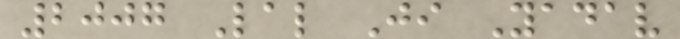2007 Lal Ji Yadav
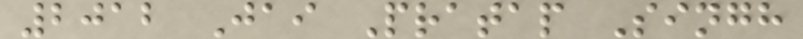2012 Jai Pratap Singh
